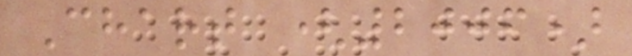Chart (2006)
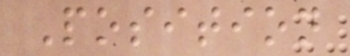Position
